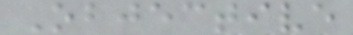Objective
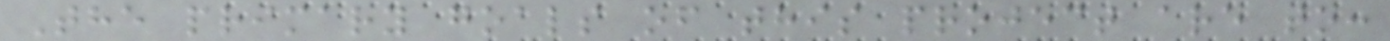The primary goals of this project are to:
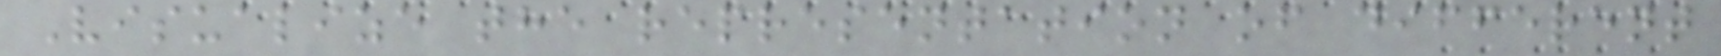Visualize the representation of different
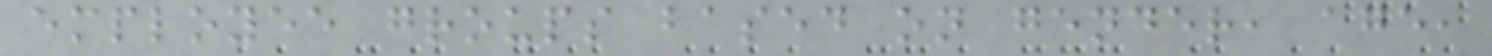employee groups based on gender, age,
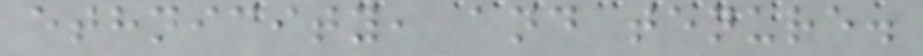ethnicity, and tenure.
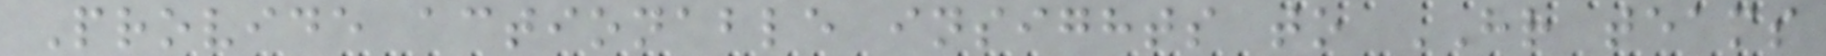Provide actionable insights to HR teams
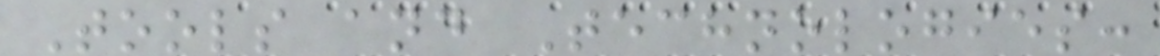Tools and Technologies:
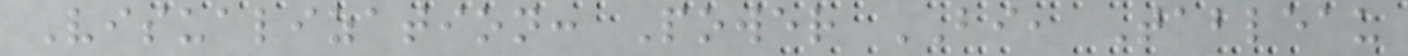Visualization: Power BI, Tableau
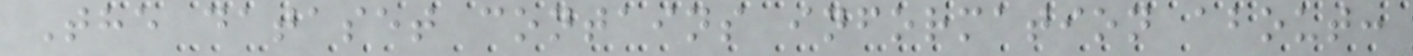The dataset contains information about:
